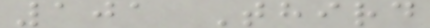101 Third
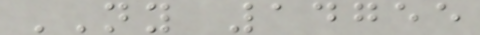NY 14755
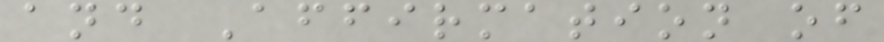and Affirmation of
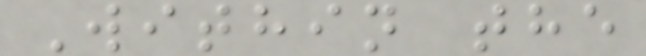Within the
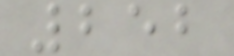252
